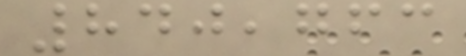840,763
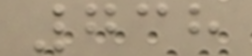738
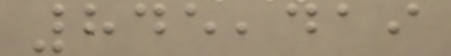845,419
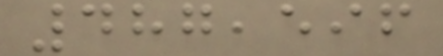487,596
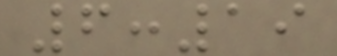6:19
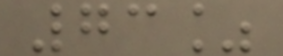73%
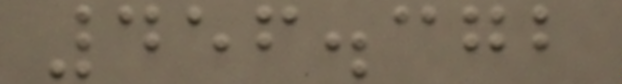456.372
